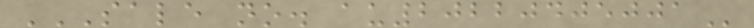SALE NO. AU20220405001
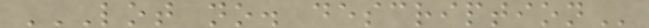LOT NO. DESCRIPTION
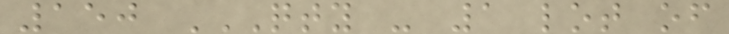150 QTY - 1 LOT OF
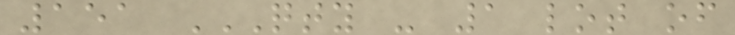151 QTY - 1 LOT OF
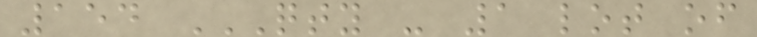154 QTY - 1 LOT OF
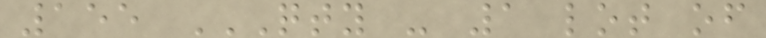155 QTY - 1 LOT OF
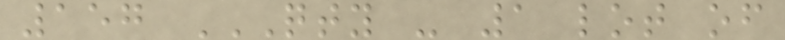157 QTY - 1 LOT OF
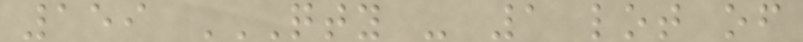159 QTY - 1 LOT OF
